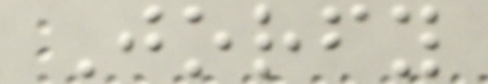Jorfy
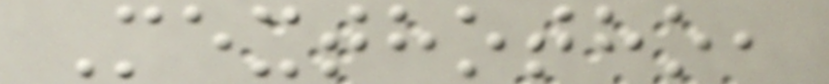Mexthotho,
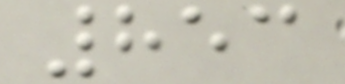853
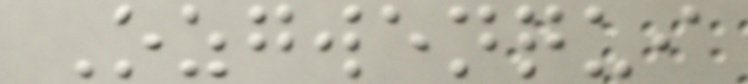Ozgwenqui
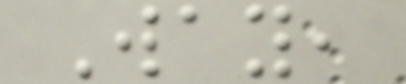Way,
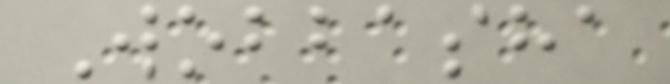Wobbasha
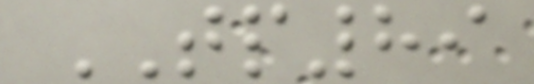TP89
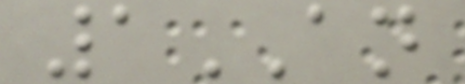1AN
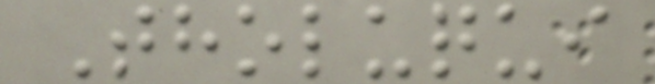Tholuqui
